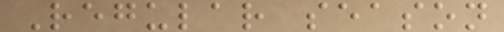Regular season
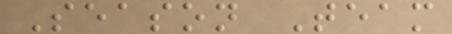Season Team
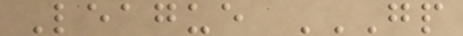League GP
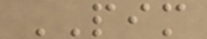PIM
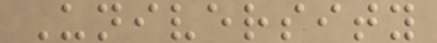University
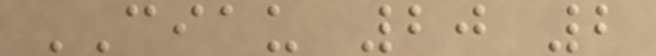CIAU 20 2
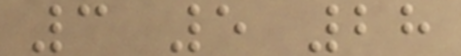3 5 28
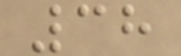38
